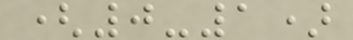(0-1)
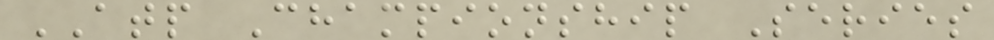ATP Championship Series
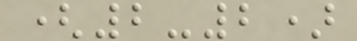(2-2)
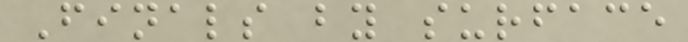Finals by surface
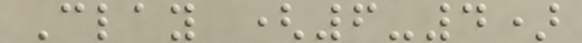Clay (6-4)
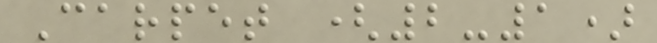Carpet (2-1)
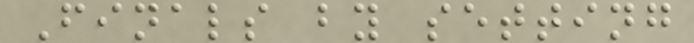Finals by setting
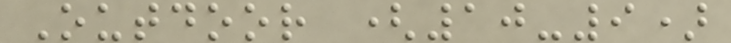Outdoor (10-9)
